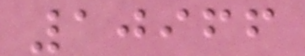10966
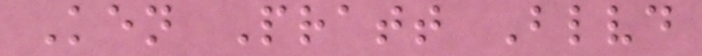Ken Pratt Blvd
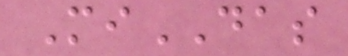MiDAS
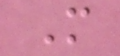M
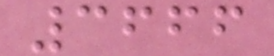3666
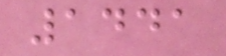1441
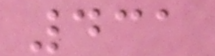431
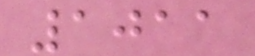1011
